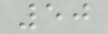50
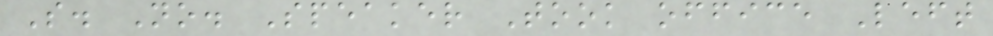S. No. Speaker Took office Left
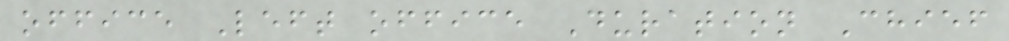office Left office Duration Chief
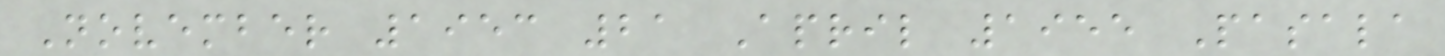November 1953 21 April 1955 Pasala
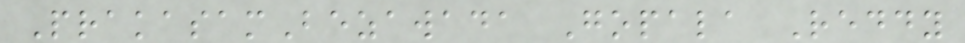PrakasamBezawada Gopala Reddy
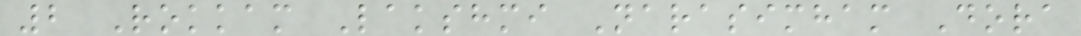2 Rokkam Lakshmi Narasimham Dora
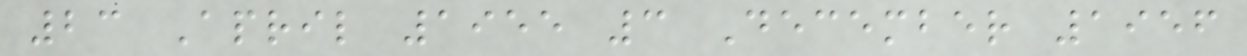23 April 1955 3 December 1956
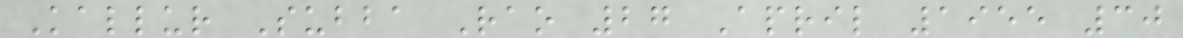Kallur Subba Rao 27 April 1955 30
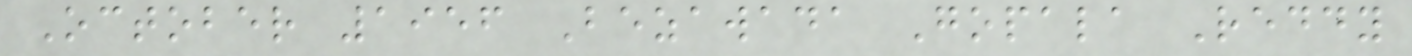October 1956 Bezawada Gopala Reddy
